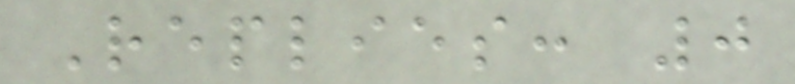Replies: 0
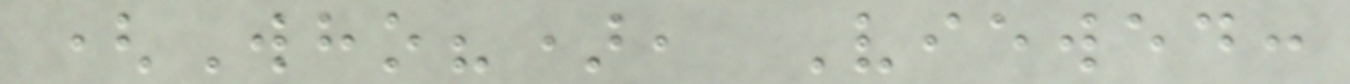(Who?), Viewed:
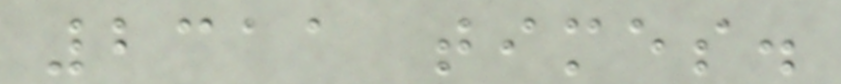2311 times.
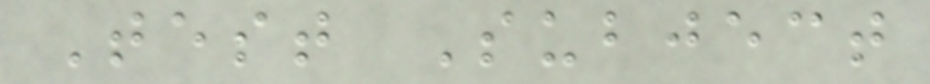Test Subject
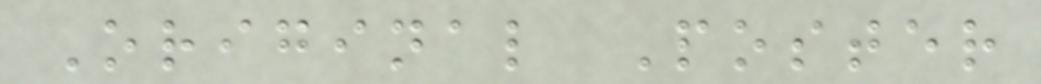Original Poster
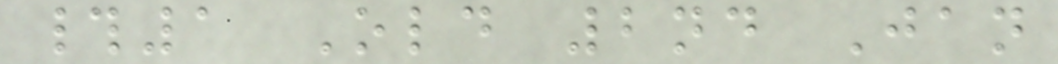#1 Old 2nd Jan
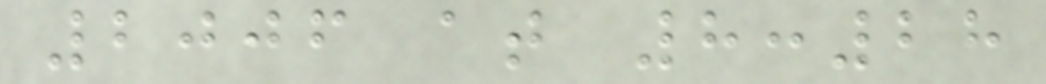2006 at 8:28
